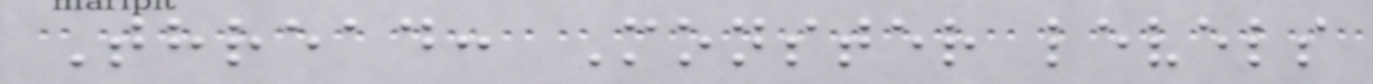Thread: Monster levels
